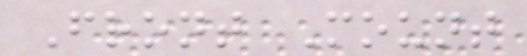Front Mount
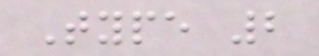Type 2
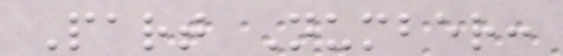Part Number:
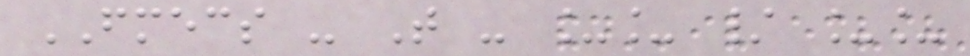FMECS - T - __ / __
